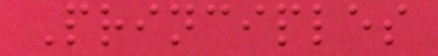Principles
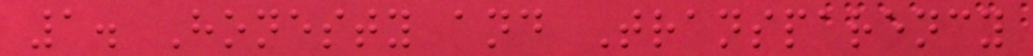1. Honesty and Transparency
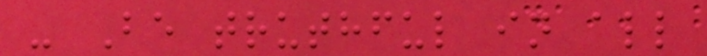- Be truthful in all
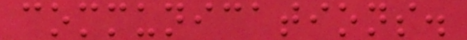communications.
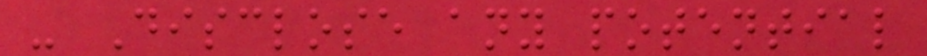- Disclose any potential
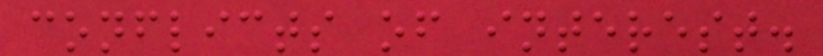conflicts of interest.
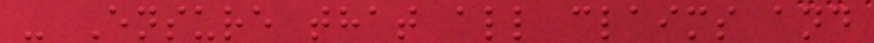- Ensure that all claims and
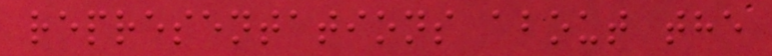representations about the
